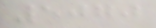5070
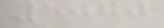5070
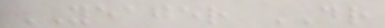YEAGER DR
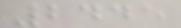2445
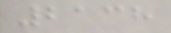2138
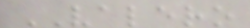VALERO
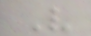V
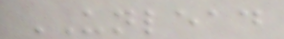UNLEAD
